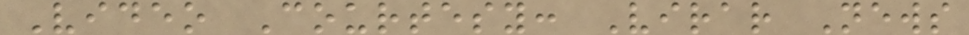Video Courtesy: Virar News
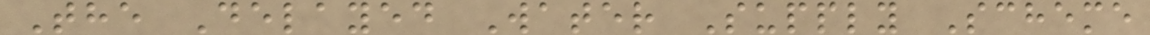The Delayed Water Supply Scheme
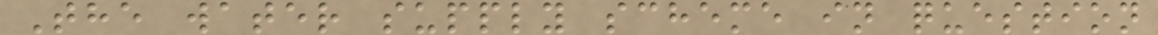The water supply scheme in question
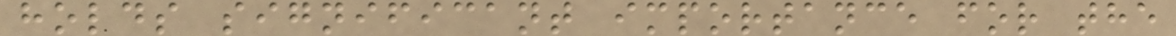holds significant importance for the
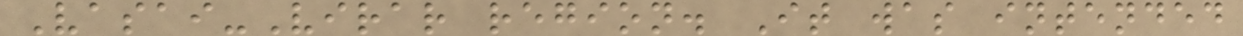Vasai-Virar region. It was intended
